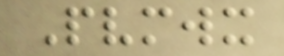Pvmwx
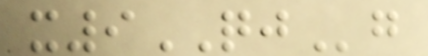x9QJg
